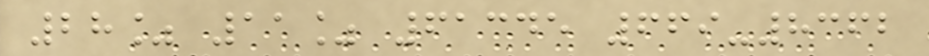28% 11% 61345 669-8362
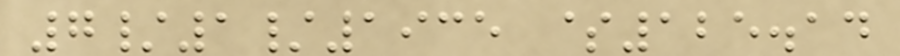7/1/1935 $125.14
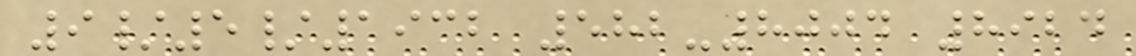9/5/1932 582-8004 8924
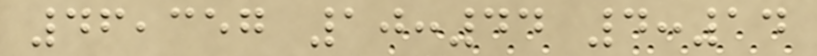46,357 10:44 4:14
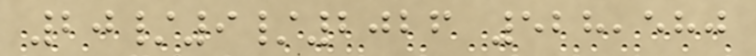20/9/2026 528,580
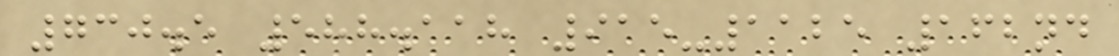730.5 588.118 915-1125 162nd
